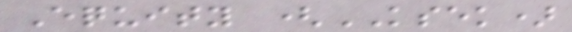Equity (KSEK)
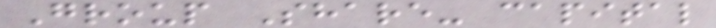Group Share- capital
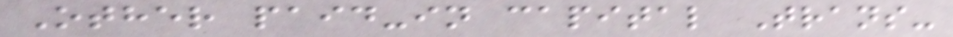Other paid-in capital Trans-
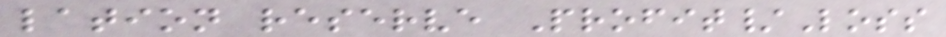lation reserve Profit/Loss
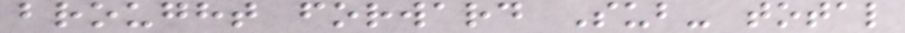brought forward Sub- total
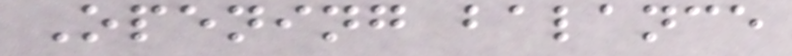Opening balance
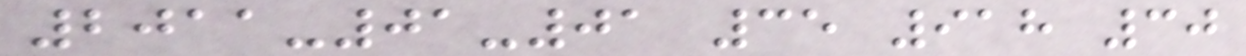2011-01-01 35 918 30
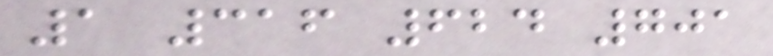1 316 624 701
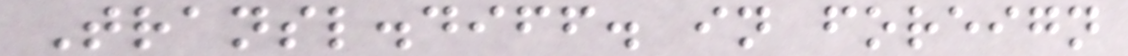Transl.diff. in foreign
